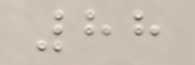88
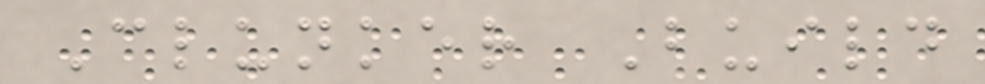Clunker Build
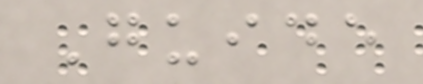Guide
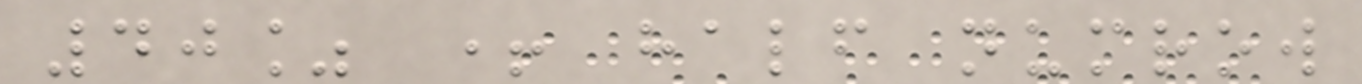40% + half numrow
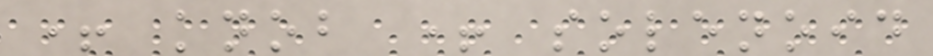+ knob + solenoid
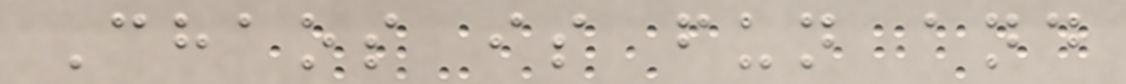Chaos is fun and
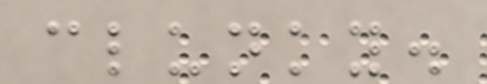clunky.
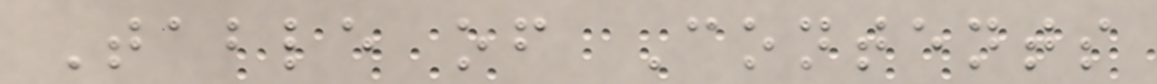Table of Contents
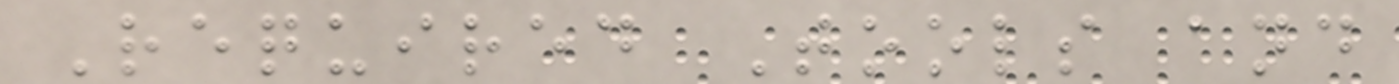Required Tools and
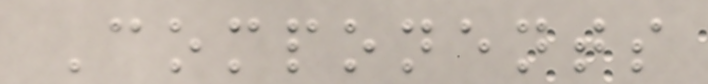Components
